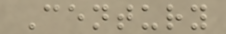Century
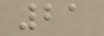21
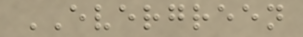EVERGREEN
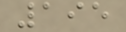195
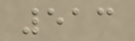513
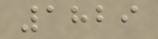1829
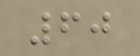60
